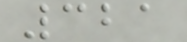321
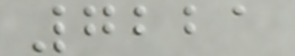7221
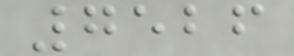7526
